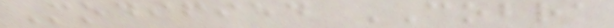Modified COBRA
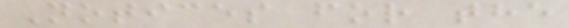Notices for the
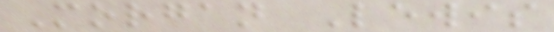Morgan Lewis
